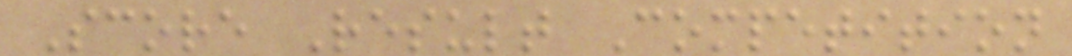Score Result Competition
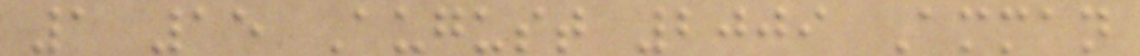1 15 August 2009 Amman
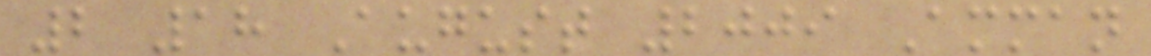2 18 August 2009 Amman
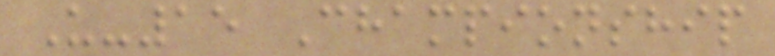U-15 Championship
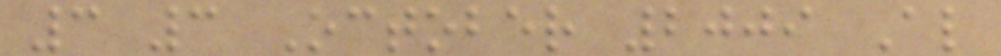3 3 October 2009 Al
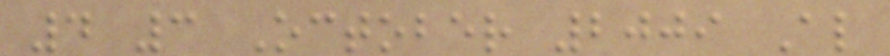4 3 October 2009 Al
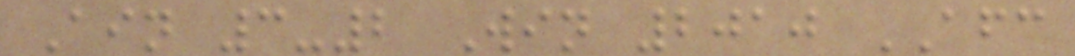Ain 3-2 Win 2010 AFC
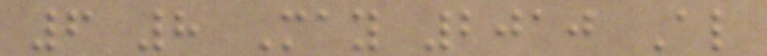6 8 May 2010 Al
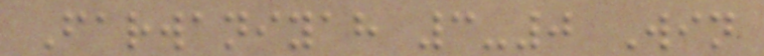Farwaniyah 3-0 Win
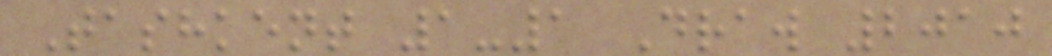Tashkent 1-1 Draw 2010
